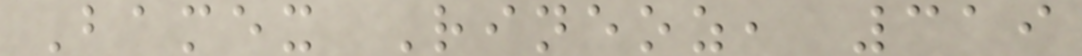Bamex Rineoz, 319
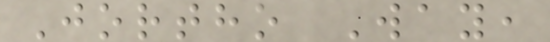Jortho Way,
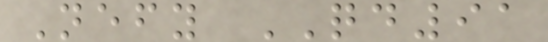Nefy QD91
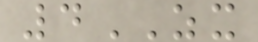4ZX
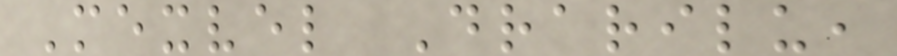Mexvel Drarilu,
